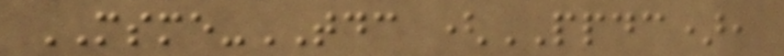MSME-TDC (PPDC),
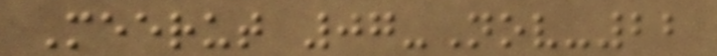Meerut 07-Nov-22
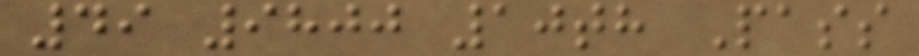49 9800 10th Pass
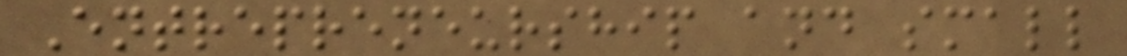Entrepreneurship and small
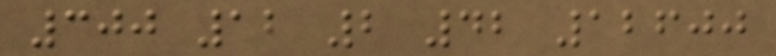300 12 2 42 12600
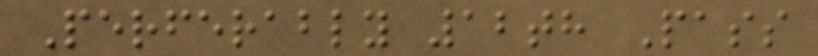Perferably 12th Pass
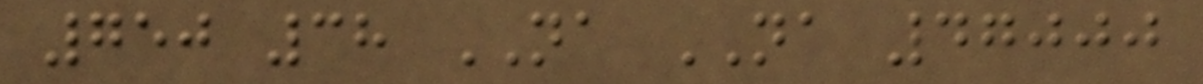750 38 NA NA 47000
